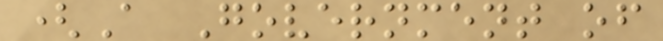(A Government of
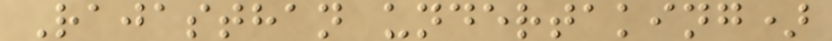Rajasthan undertaking)
